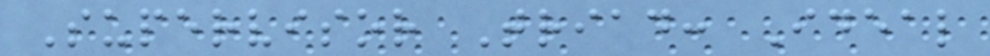Supervisor Triad: Ideal
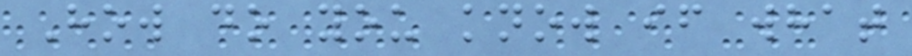How do you know if what
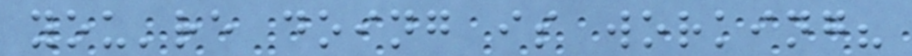you're doing is working?
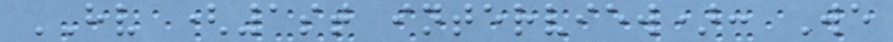HV (1st interview): We
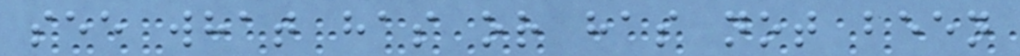see what has or has not been
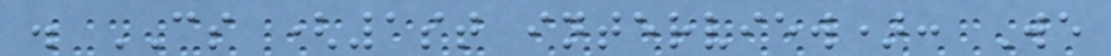. CS (1st interview): We
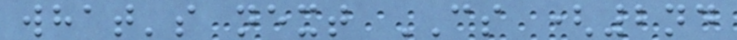what's next CS (2nd
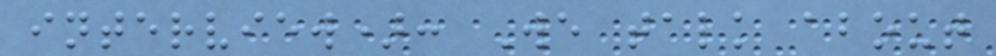interview): We talk about
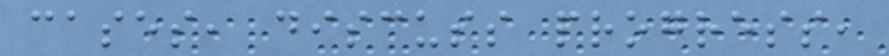cases, discuss progress,
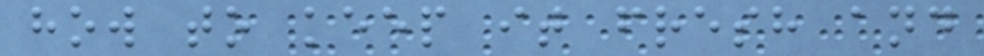how to keep it fresh and
